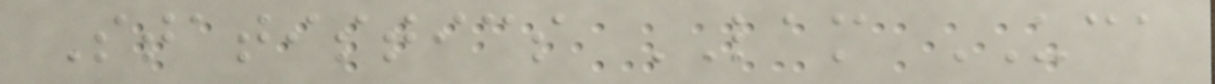Statistics LAM UCA
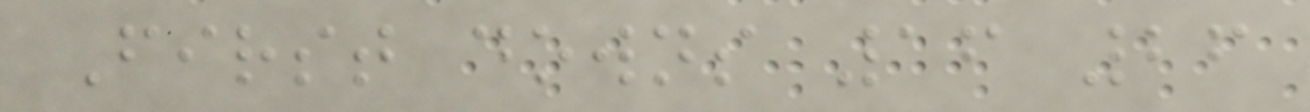First downs 16 26
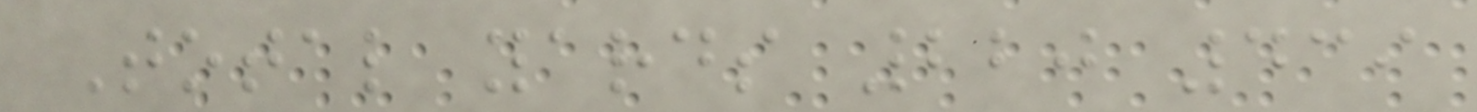Total yards 220 439
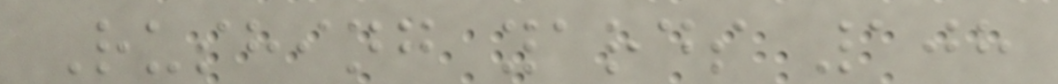Rushing yards 108
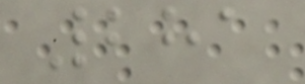281
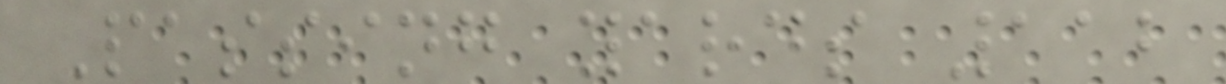Passing yards 112
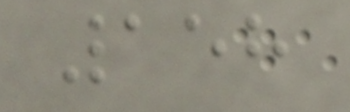158
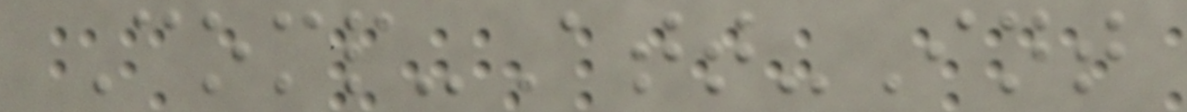Comp-Att-Int
